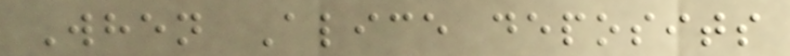When Alice deposits
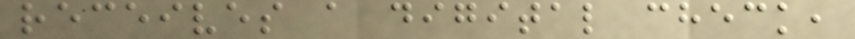receives a digital check,
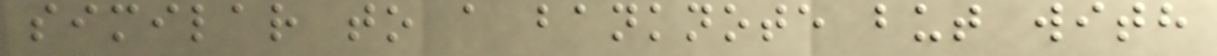similar to a banknote but with
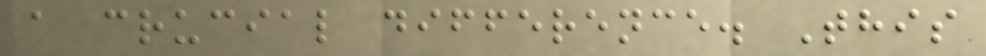a crucial difference. This
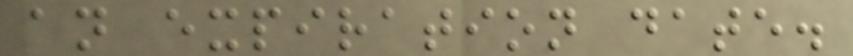an expiration date.
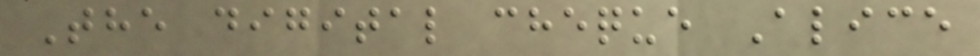The digital cheque Alice
